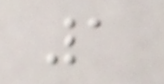1
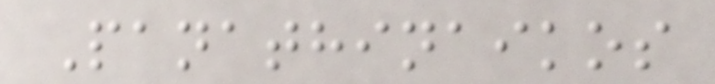Panathinaikos
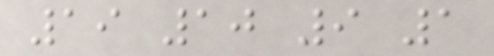19 10 9 1
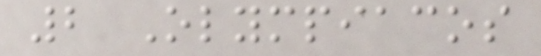2 Olympiacos
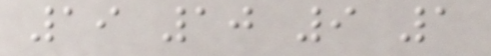19 10 9 1
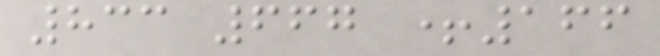833 667 +166
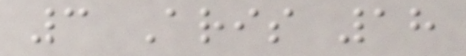3 Aris 18
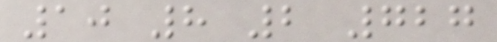10 8 2 727
